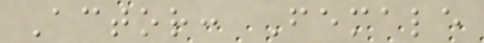Actor: Female
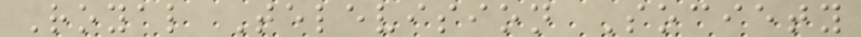Royal Television Society
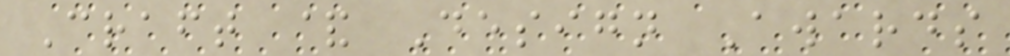Craft & Design Awards
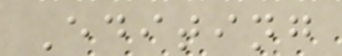Editing
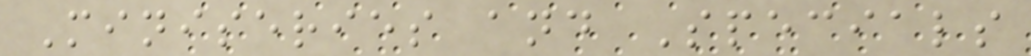Miniseries and Specials
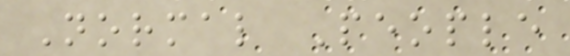Normal People
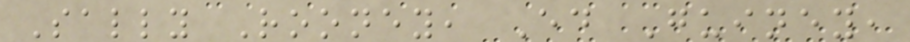Sally Rooney, Ed Guiney,
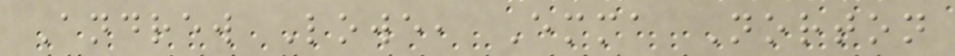Andrew Lowe, Emma Norton
